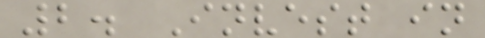2. Invest in
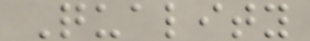Quality
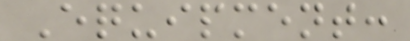Equipment:
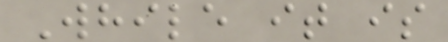While it is
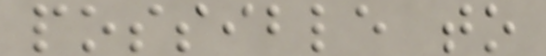possible to
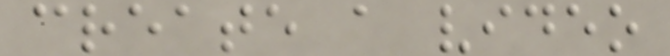create a video
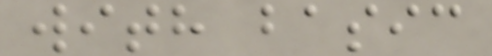with basic
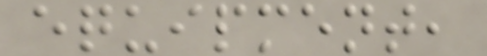equipment,
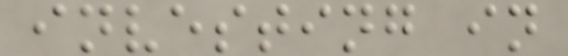investing in
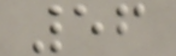56
